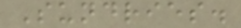Sundries.
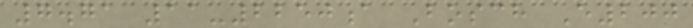7.71 11-2250a Bosch E200
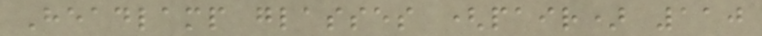Headlamp glasses (pair) 110
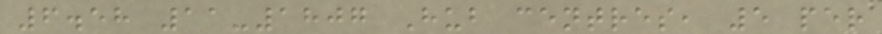6.58 11-1807 Hub centres, 5 per
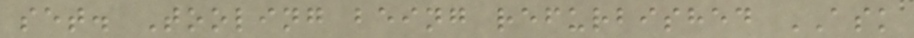set. Tooling being refurbished ASK
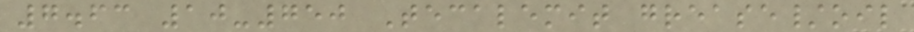7.63 10-750 Tecalemit grease/oil
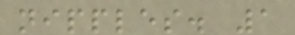nipples. 1
